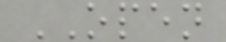OPEN
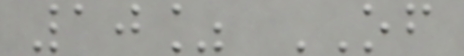10% OF
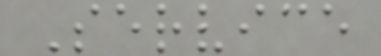Service
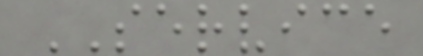SERVICE
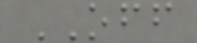OFF
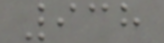938
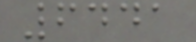6441
